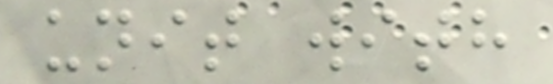unit with
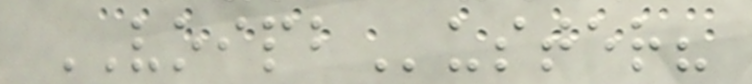VOIPBuster?
